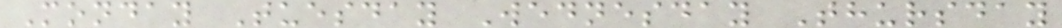Monday Tuesday Wednesday Thursday
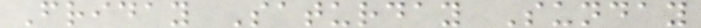Friday Saturday Sunday
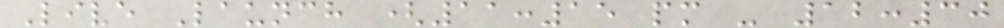Live Launch (11:15 pm - 12:30
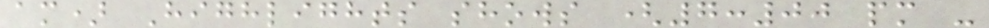am) Highlights shows (7:00 pm -
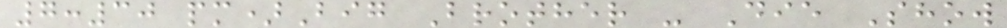7:30 pm)Big Brother - Die Show
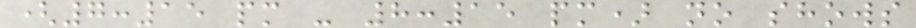(7:15 pm - 8:15 pm) no shows
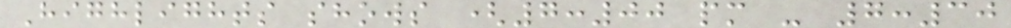Highlights shows (7:00 pm - 7:30
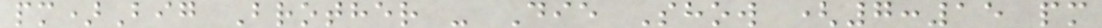pm)Big Brother - Die Show (7:15 pm
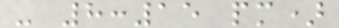- 8:15 pm)
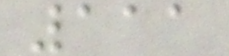111
